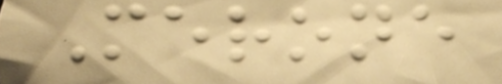Merone
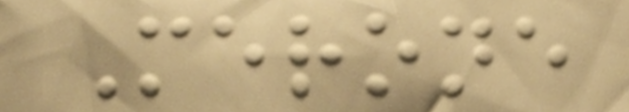Merone
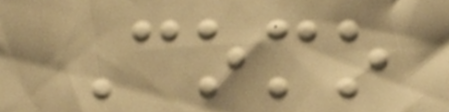Como
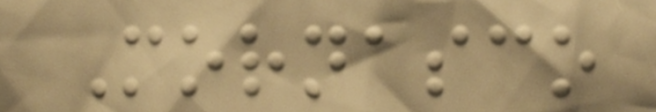Mornasco
